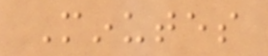Minutes
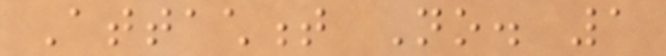Attachment No. 1
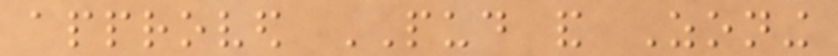approved PUD and Zoning
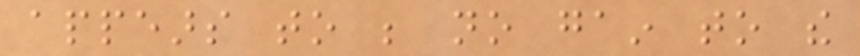appears to be no gain to the
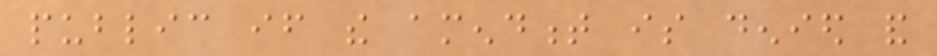public if the amendment is denied and
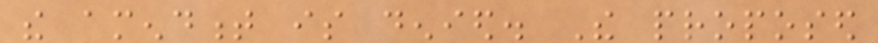the amendment is denied. The proposed
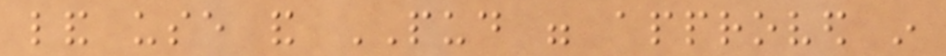land use and PUD were approved in
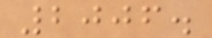2006.
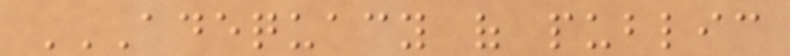ADEQUACY OF PUBLIC
